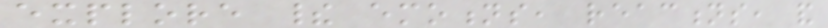explore their emotions, reactions, and
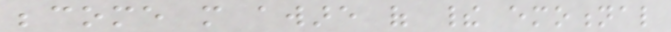become more aware of their emotional
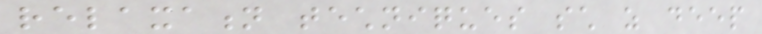relaxation techniques such as deep
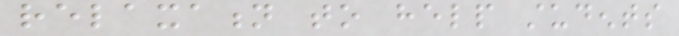relaxation to help students
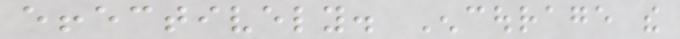effectively. Encourage the
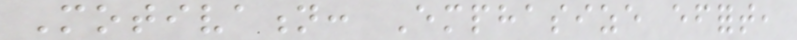Motivation: Emphasize effort,
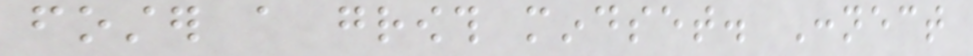foster a growth mindset. Connect
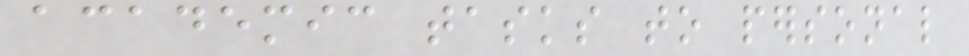academic tasks to personal
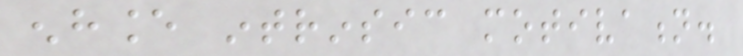enhance intrinsic motivation.
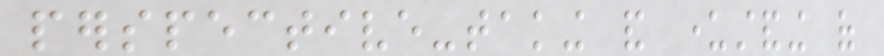perspective-taking and understanding of
